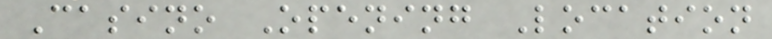Casino Opening Location
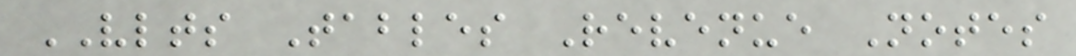VLTS Tables Revenue Notes
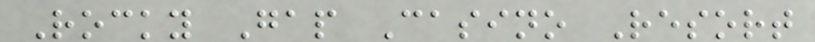Rocky Gap Casino Resort
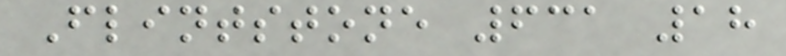Flintstone 631 18
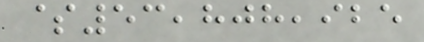$53,808,925
